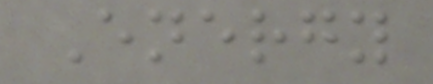Energy
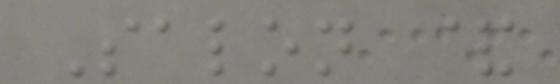Salon &
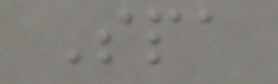Spa
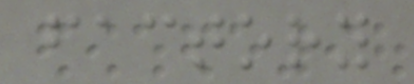factory
